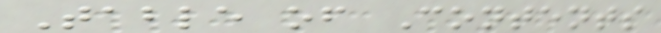Table of Contents
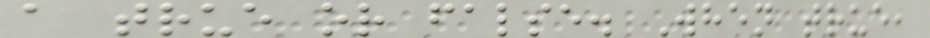a true or false. When true,
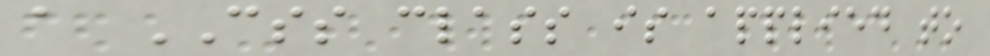a CSS class is applied to
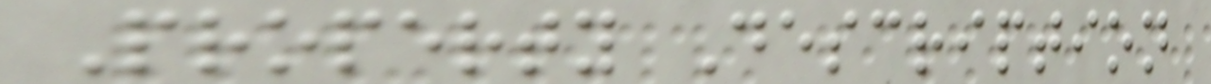Property Description
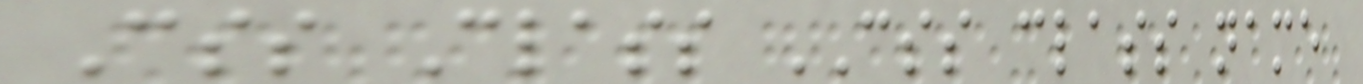Css Class CSS class name
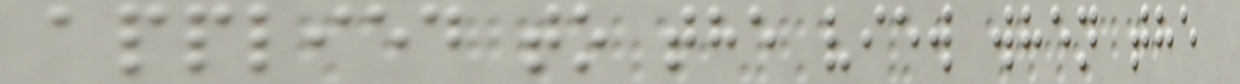applied to the view when the
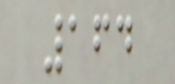164
